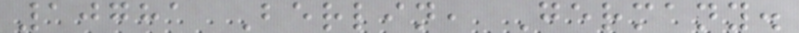10781 Berlin, Germany.
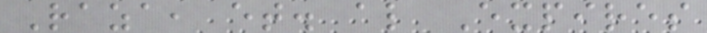Raza, et. al Expires
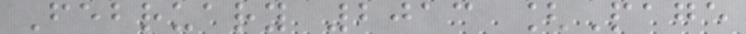February 2013 [Page
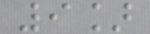9]
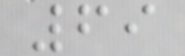69
